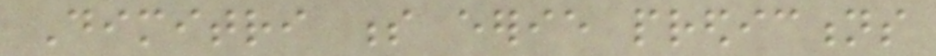Dimitri s eerie predictions
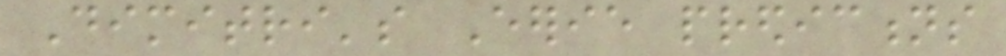Dimitri's Eerie predictions
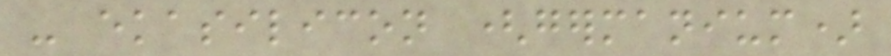- ekasilicon (germanium)
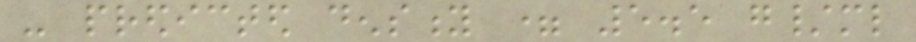- predicted density = 5.5 g/ml
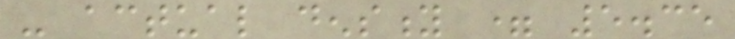- actual density = 5.35
